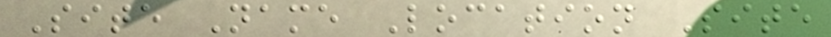Site Name Location Site
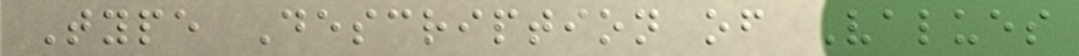Type Description of Values
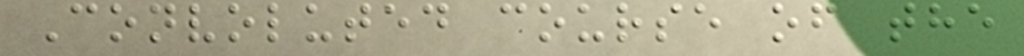Convoluted course of the
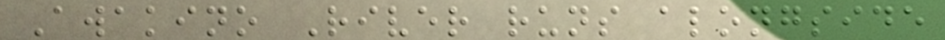Awakino River runs alongside
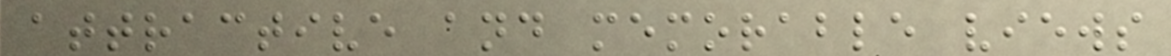attractive and memorable views
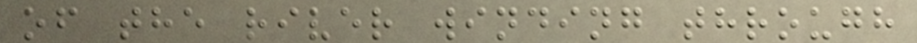of the river winding through
